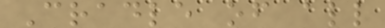Cradle of all
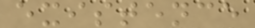existence
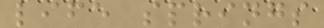life springs
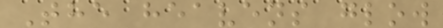The heavens glow
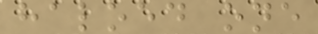haloed one
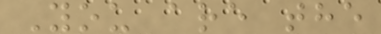You are the
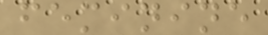feminine
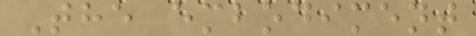The embodiment
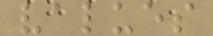values
